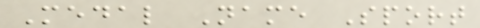Medal Name Sport
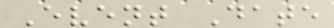Event Date
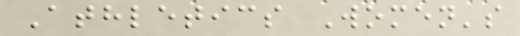Athletics Women's
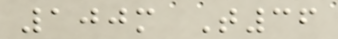100m T36
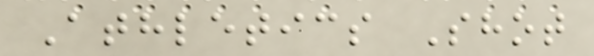Athletics Shot
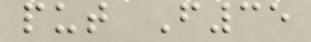put F35
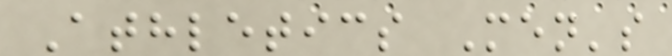Athletics Men's
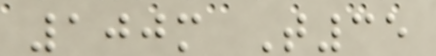100m T35
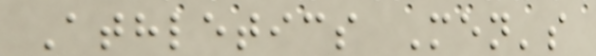Athletics Men's
